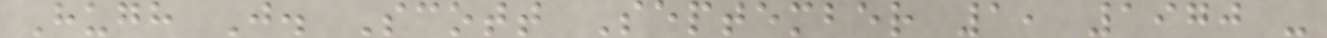Hugh J. Scott September 1, 1970 -
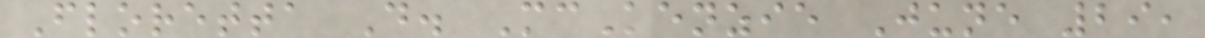Floretta D. McKenzie June 29,
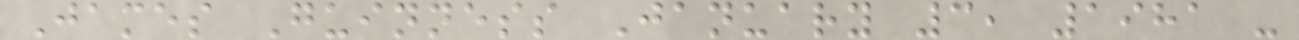James Guinness January 3, 1981 -
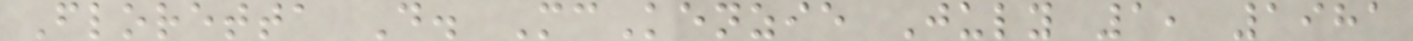Floretta D. McKenzie July 1, 1981
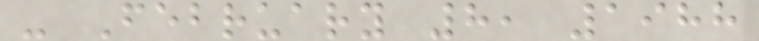- February 8, 1988
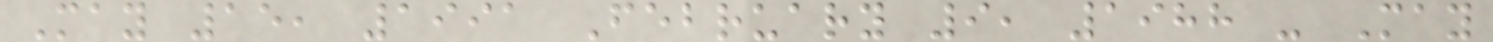May 15, 1991 February 9, 1988 - May
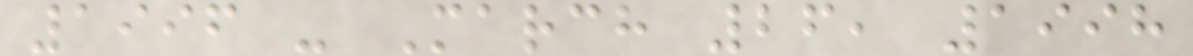1996 - March 26, 1998
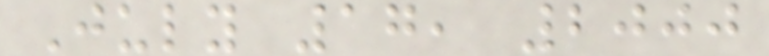July 17, 2000
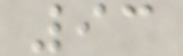93
